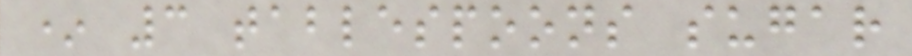* 3 tablespoons sugar
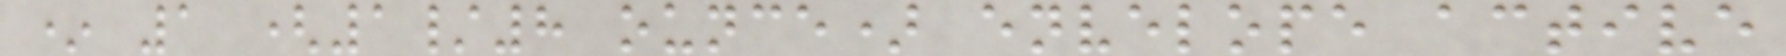* 1 (1/8 ounce) envelope active
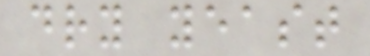dry yeast
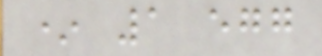* 1 egg
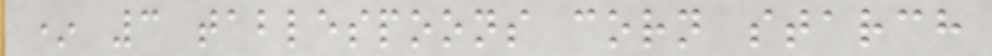* 3 tablespoons corn starch
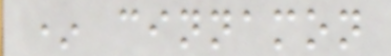* cinnamon
